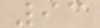93
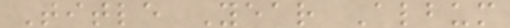Title Year Album
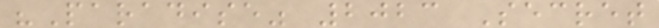"Paradise" 2023 Secret
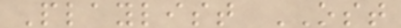Playlist OST
